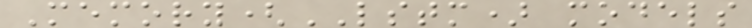Memory(LSTM) models
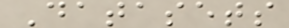Datasets
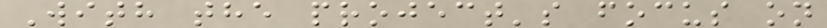With the project's focus on
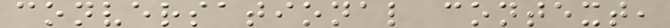conversational context,
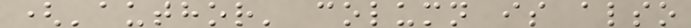('author' column is also
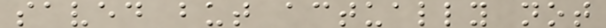saved but actually not
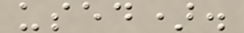used).
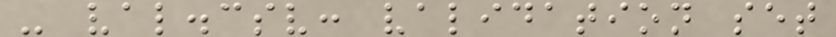- val.csv: validation set
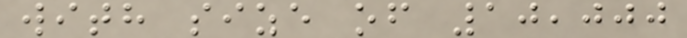with size of 10,000
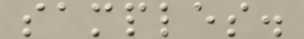samples.
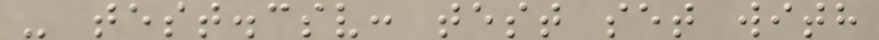- test.csv: test set with
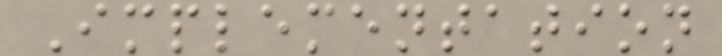Implementation
